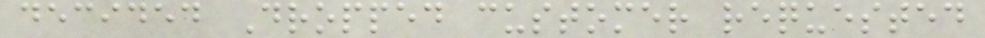decided Dropped customer requested
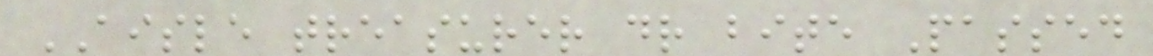AISLE treasurer dr bite Passed
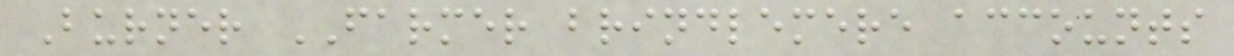Burner FARMER brindlemere accounts
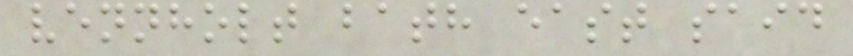vennholt bath east said
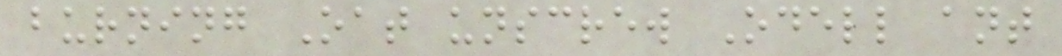burning Oat unscrew Odell ant
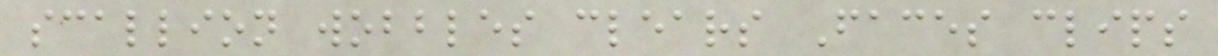scallion wobbles clears Faces clips
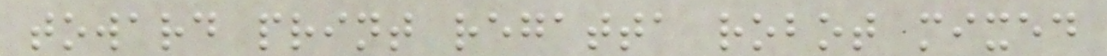toward print regatta robot mixed
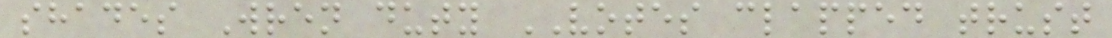shades Wren duty VOTES clapped trust
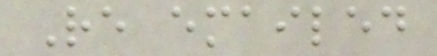Re emailed
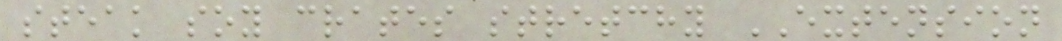steak soy crates stretchy EXTENSION
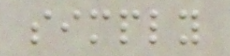simply
